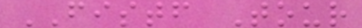FISTF Tour
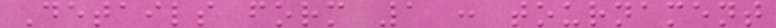Details form 1 : tournament
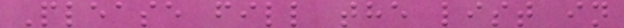Please fill the list in
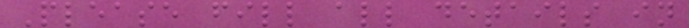Please fill all details in
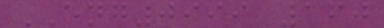ENG0999 160
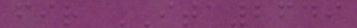fir ITA2649
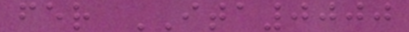fer ITA0000
